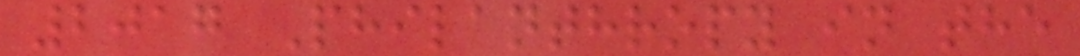2017 Philanthropy in the
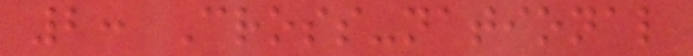2: Cross-national
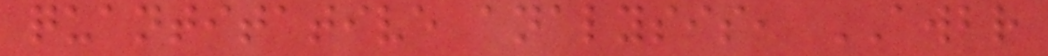quantitative analysis, AWBR
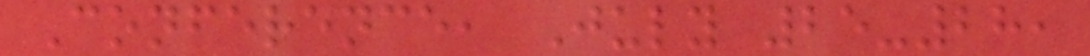Conference, July 25-28,
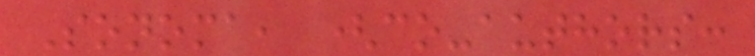Sonoma, (co-authors:
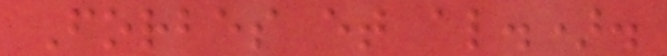Forbes et al.).
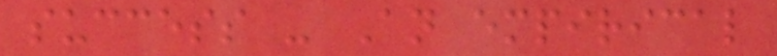success - An empirical
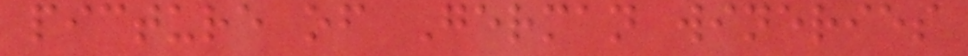picture of German wineries
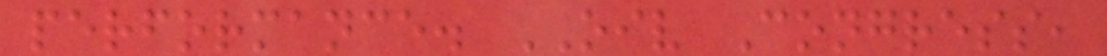performance. OIV Congress,
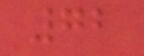72
